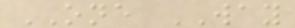ONE WAY
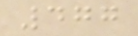477
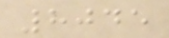8045
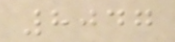8047
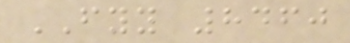FYY 8460
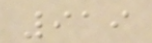919
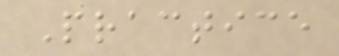Practice
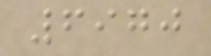6970
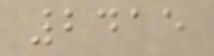2415
